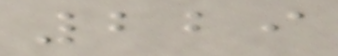229
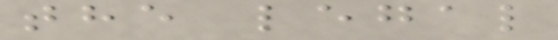the legal
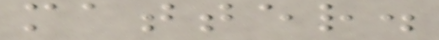matter.
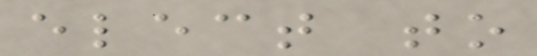elect to
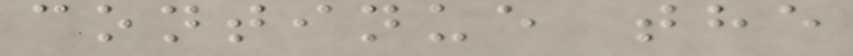continue the
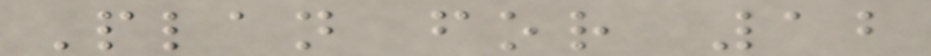Plan for 12
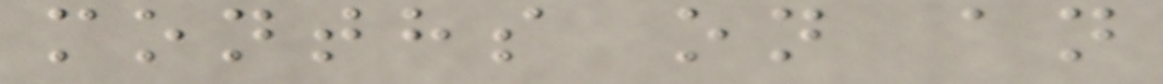months on an
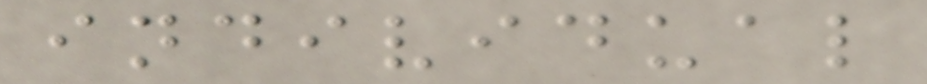individual
